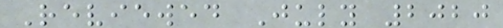Reviewed July 2020
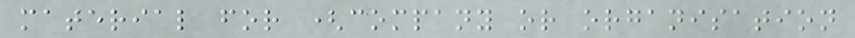material for (company or organisation
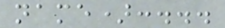name):...
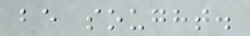be sought.
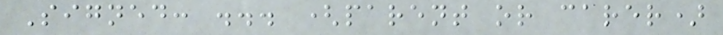Signed: ... (parent or carer)
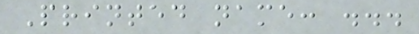Printed name: ...
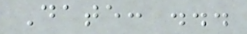Date: ...
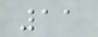11
